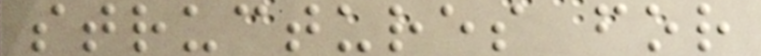structures for
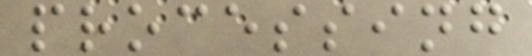processing
